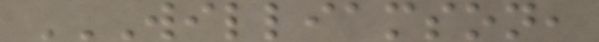WILLIAMSON,
